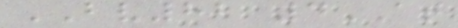BV82 4AT
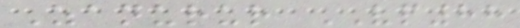Zanurur VP88
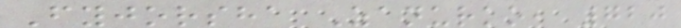Fyjorsha Zanurko, 720
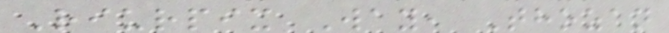Riurpix Way, Thozan
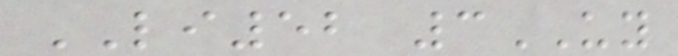LI52 3UY
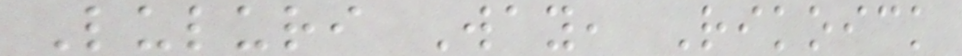Luluri Way, Rikoick
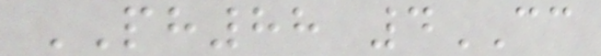PH88 4CC
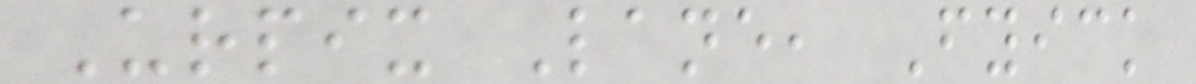Urpix Lane, Fyick
